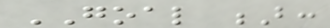GOAL B:
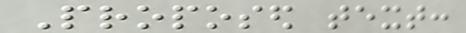Proposed text:
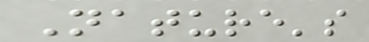Nature's
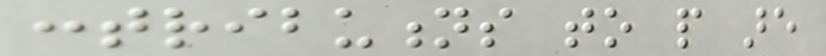contributions to people are
